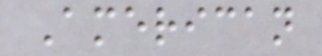American
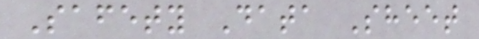Safety Data Sheet
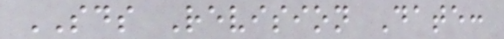SDS Revision Date:
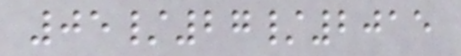05/27/2015
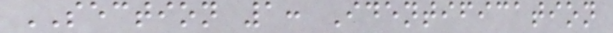SECTION 1: Identification
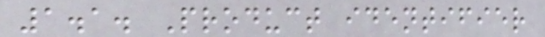1.1. Product identifier
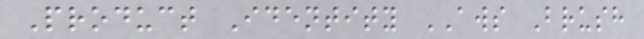Product Identity AWS Brush
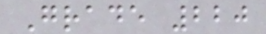Grade 220
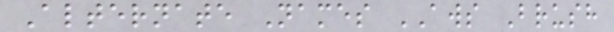Alternate Names AWS Brush
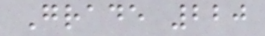Grade 220
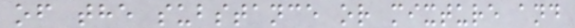of the substance or mixture and
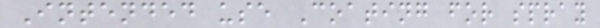Intended use Coating for spray
